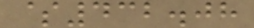$432.08
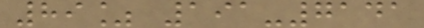89% 191-7141
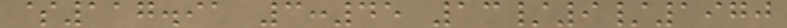$117.91 3:45 13/9/1970
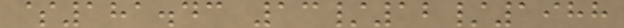$181.43 13/12/1988
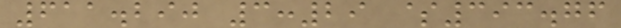611.290 3:29 $393.76
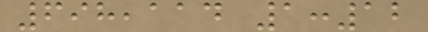698,114 1:12
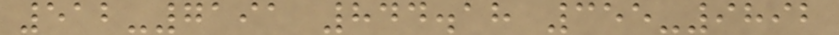512-7191 844.18 355-9892
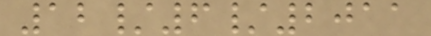12/6/2011
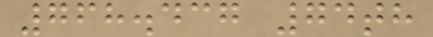768.437 74th
